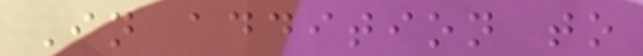In addition to
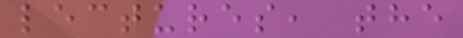lectures, the
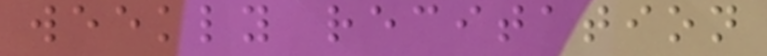weekly recitation
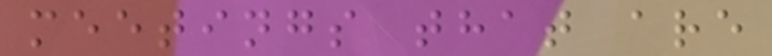meetings that are
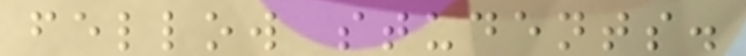fellow students.
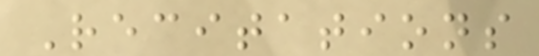Recitations
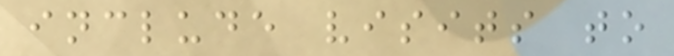include visits to
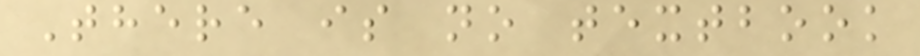There is no textbook
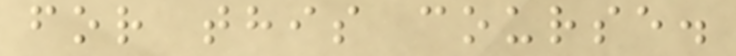for this course.
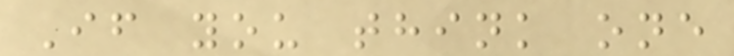If you think one
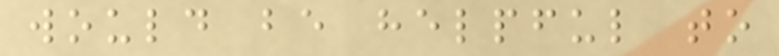would be helpful to
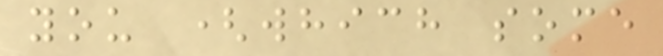you (which some
